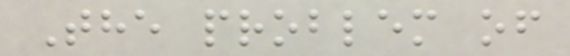The problem of
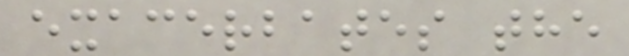exacerbates the
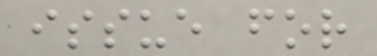issue for
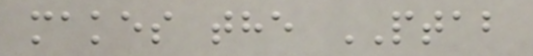makes the PTAB
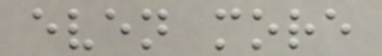even more
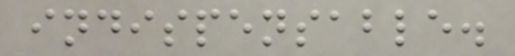indispensable.
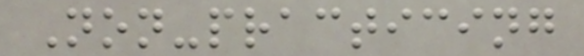Non-practicing
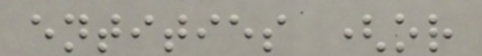entities (or
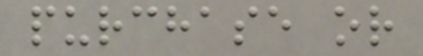purchase or
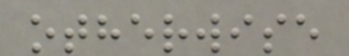otherwise
